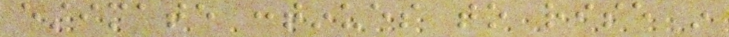estimate continues to rise in
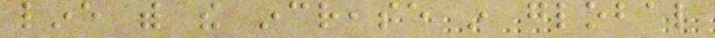line with the increase in global
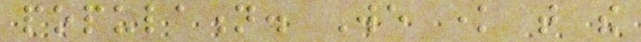population. We know that the
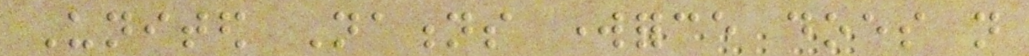United Nations workforce does not
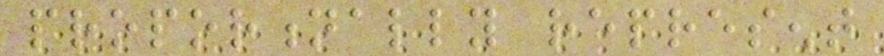proportionally represent
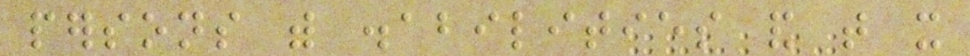persons with disabilities and that it
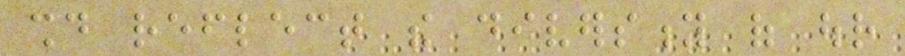should reflect the diversity of our
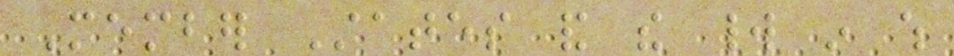Member States and the world in which
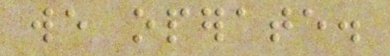we operate.
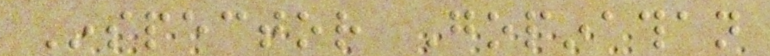Inspector Gopinathan
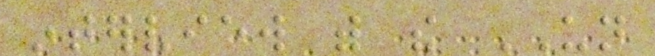interview with the UN
